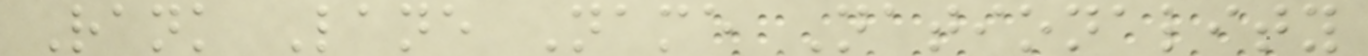Rank Lane Name Nationality
